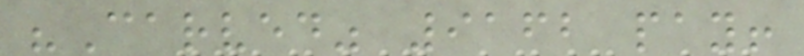"Carved" 9162 pay!
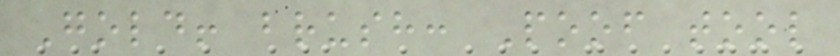Gold! brush: Poof tool
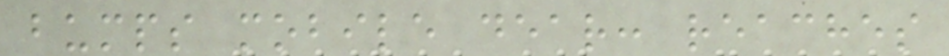bumps mobile dear: reaches
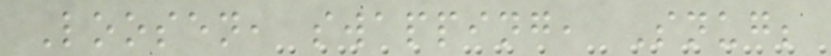Loosen, swapping, Snug;
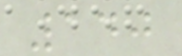140
